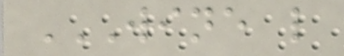WINE L
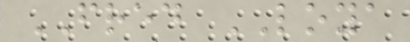FRED LOYA
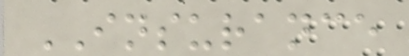INSURANCE
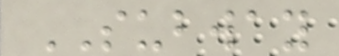SUBWAY
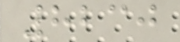8230
